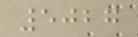5027
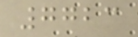7723
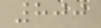800
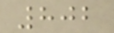802
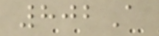802A
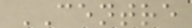CENTRE
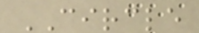CIRCLE
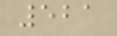521
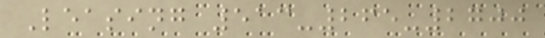Leasing 513-265-2700
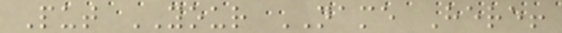Put YOUR NAME Here!
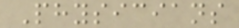Physicians
